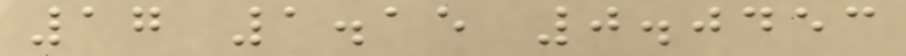17 1.15 0.0453
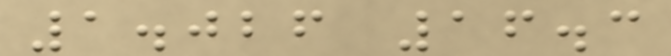1.026 16.3
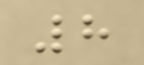8
